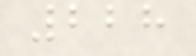228
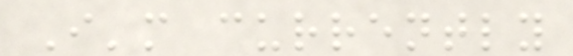I'm currently
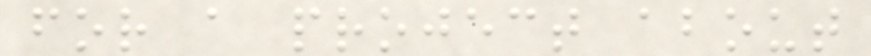for a project about
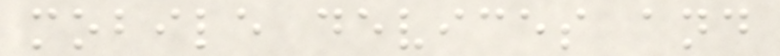mobile devices and
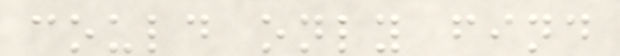could only find
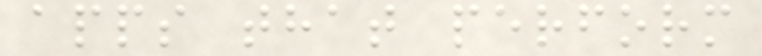apps that perform
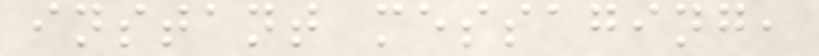instant messaging,
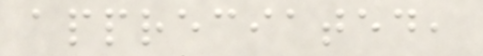appreciated,
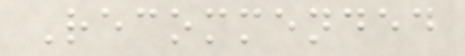Recommended
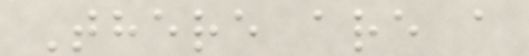There are a
